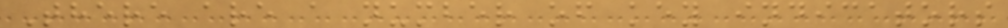There are a number of key indicators
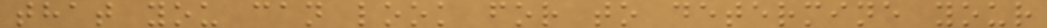that you can look for to determine your
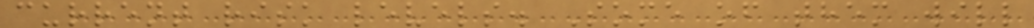current risk levels. Some of them will
